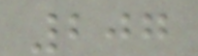207
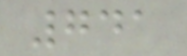741
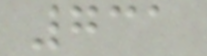731
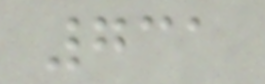731
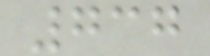737
